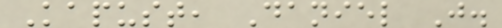Kapust, Daniel J.
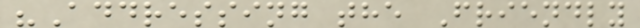"Addressing the Friendly
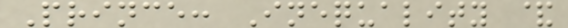Prince: Inequality &
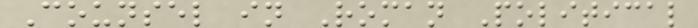Counsel in Roman Political
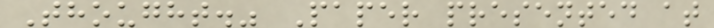Thought." Paper presented at
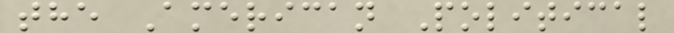the American Political
